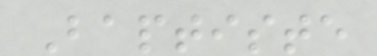Baptiste
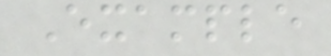Example
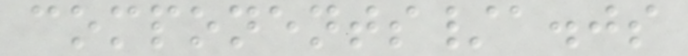components/a.js
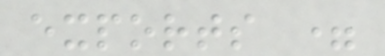exports =
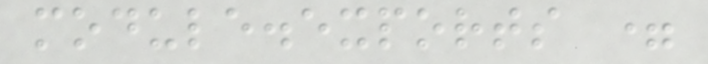module.exports =
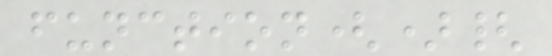function(){
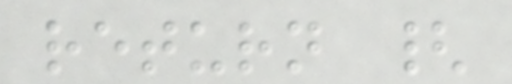return {
